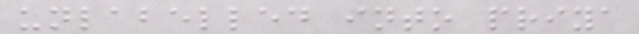unlabelled into priya
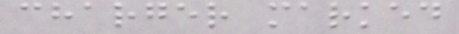charger marked
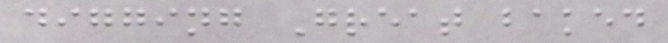digging Great baked
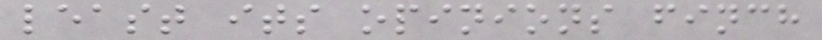least its opinions finch
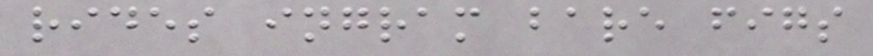rides ingram bare figs
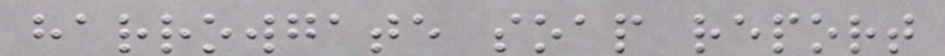harrowgate soap report
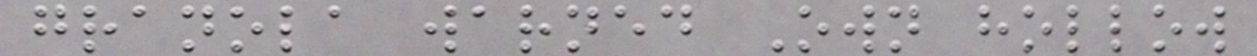granola warned Own hollow
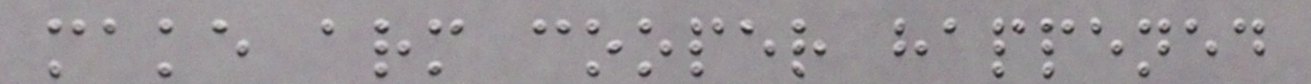make arm cooper happened
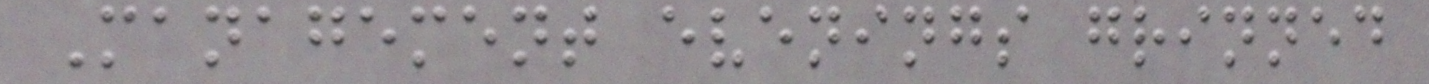Management evenings grinned
